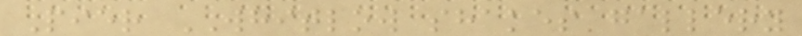Pier WHITLOW shakes gallery
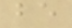be
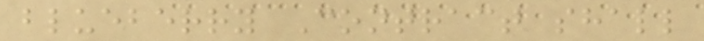blueberry Contract shall
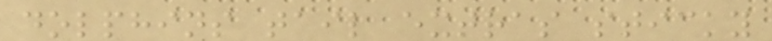dolphins tail extras sticky
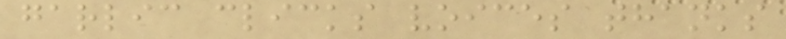garlic clicks voices thanks
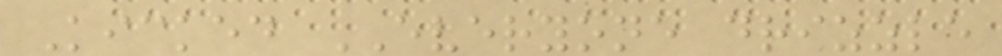Kicked EVERYONE drizzle
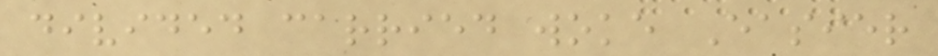divided carried woke Easier
